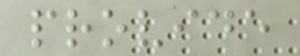provide
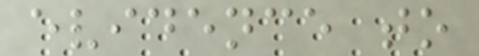evidence to
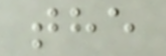the
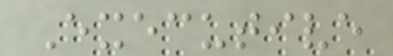Executive
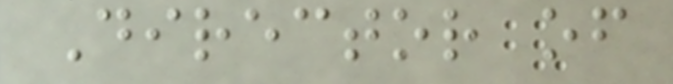Director of
